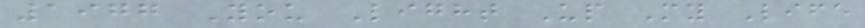1977 You Light Up My Life
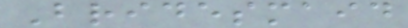Bridesmaid
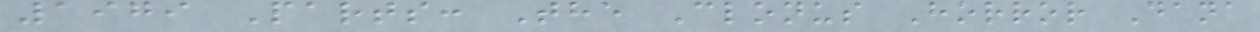1979 Parts: The Clonus Horror Dana
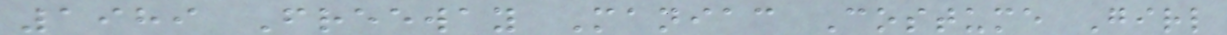1989 Freeway Maniac Costume Girl
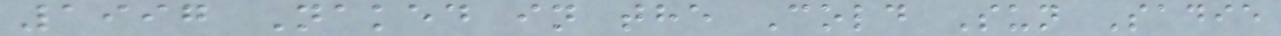1997 Naked in the Cold Sun Sadie
